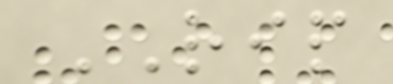RIP
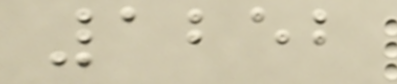1252
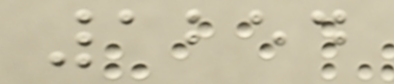1254
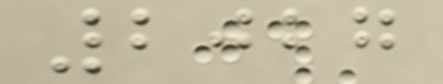2027
